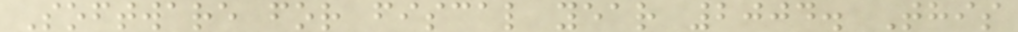Software for fiscal year 2004. This
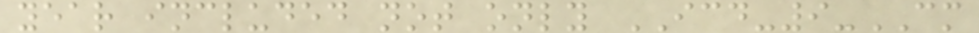year included not only ICD-9-CM
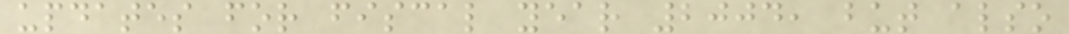updates for fiscal year 2004, but also
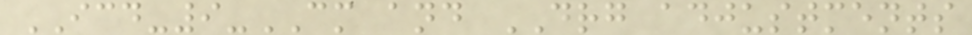ICD-9-CM and DRG adjustments
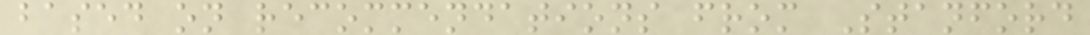based on recommendations from Stanford
